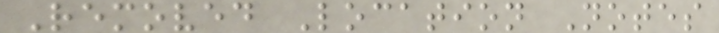Removed Location Notes
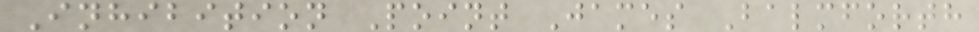Inhibition Point James Balmforth
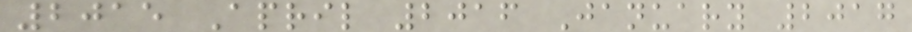2015 April 2016 January 2017
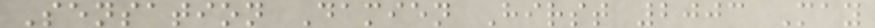Sensation Damien Hirst 2003 May
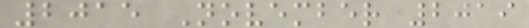2015 November 2019
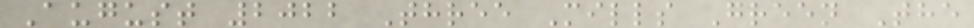August 2022 Three Mills Green The
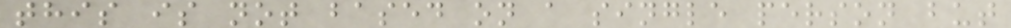this is not based on a single person but
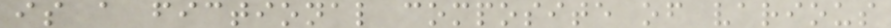is a fictional composite of various
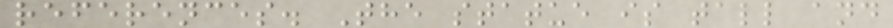references. The statue is tall and
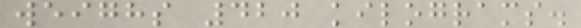weighs 420 kilograms.
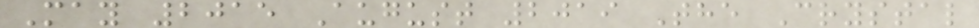May 2015 August 2019 The Crystal
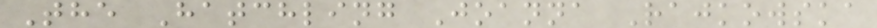The Hatchling Joanna Rajkowska
